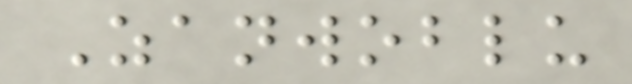Zanwoblu
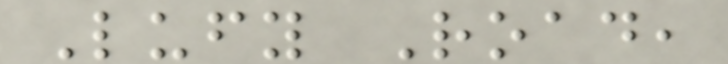Lufy Road,
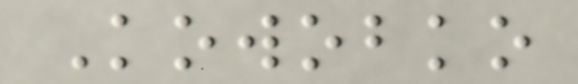Kowobko
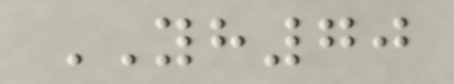YH70
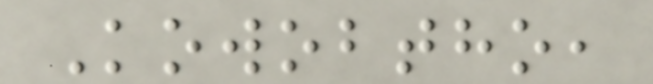Kowobtho,
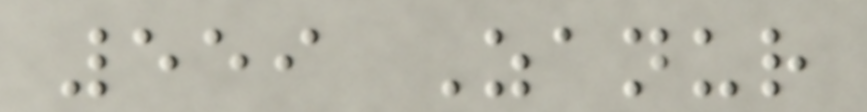559 Zanur
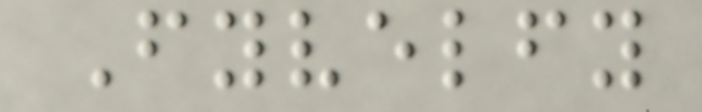Fyvelfy
